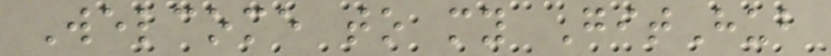Welcome to my GitHub
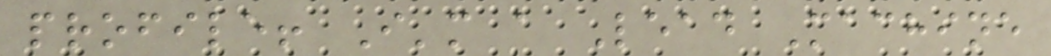profile! I'm a Lead Machine
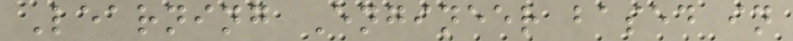Learning Engineer based in
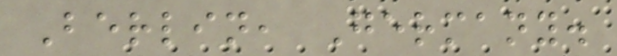Berlin, Germany.
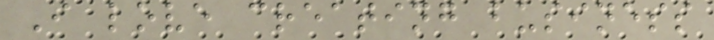I love creating business
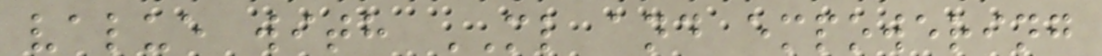value with ML and empowering
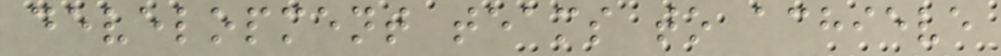development teams to achieve
